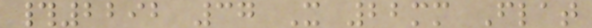#2292 37 X 22mm Flat
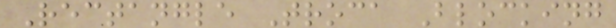Rectangle Troca Blocking
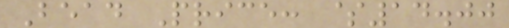Bead Price: $14.00
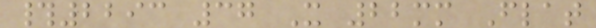#2293 37 X 22mm Flat
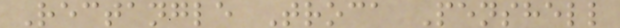Rectangle Troca Penshell
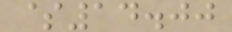$14.00
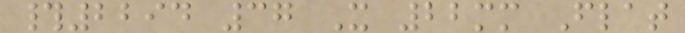#2294 37 X 22mm Flat
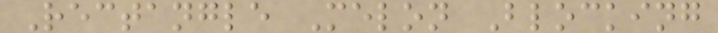Rectangle Melon Blocking
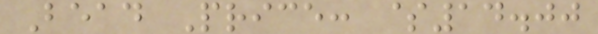Bead Price: $14.00
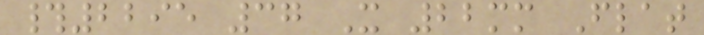#2295 37 X 22mm Flat
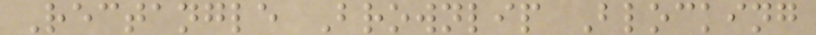Rectangle Brownlip Blocking
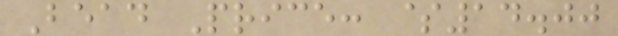Bead Price: $14.00
